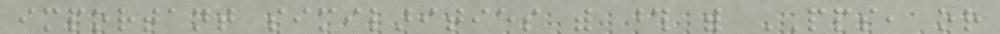important similarities with those with PPS, or
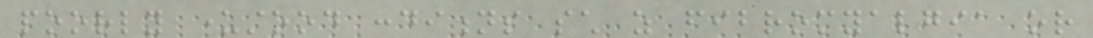poorly understood conditions such as fibromyalgia or
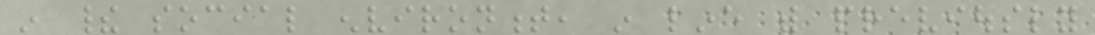in their social environment, in line with previously
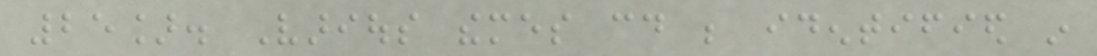25]. Various themes could be identified in
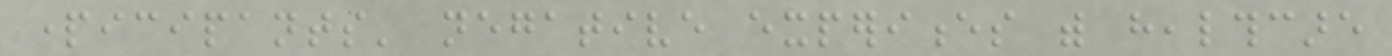participants' negative experiences with healthcare
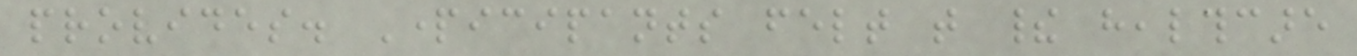provides. Participants felt that their healthcare
